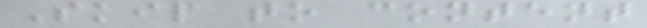Skip to content
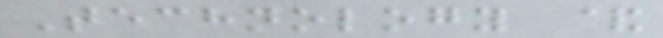Technology &
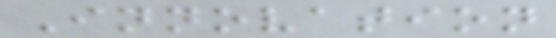Innovation
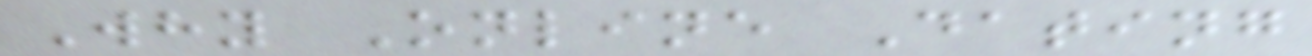Why Online Dating
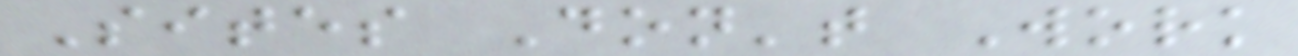Sites Don't Work
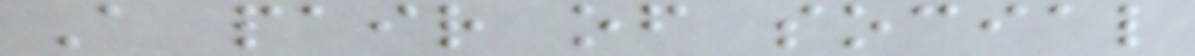A pair of social
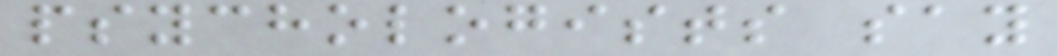psychologists say
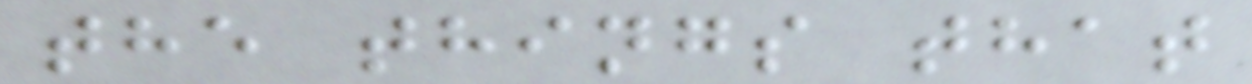the things that
